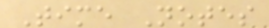Time Notes
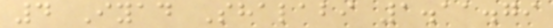4 Iyad Shalabi 1.11.79
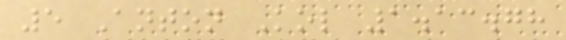5 Anton Kol 1.13.78
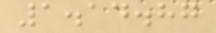1.14.87
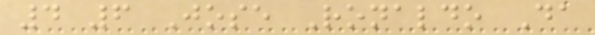4 6 Jose Ronaldo Da
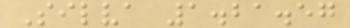Silva 1.21.57
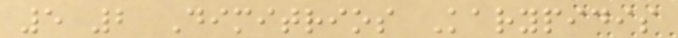5 2 Dimitrios Karypidis
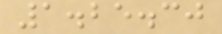1.25.30
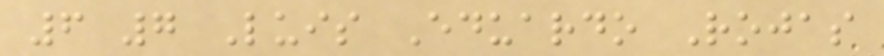6 7 Luis Eduardo Rojas
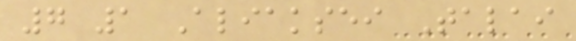7 1 Aliaksei Talai
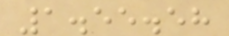1.55.58
